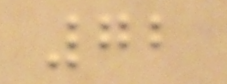72
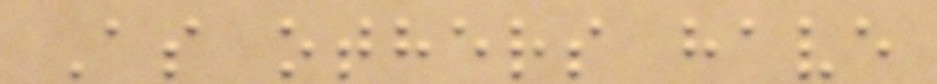As others have
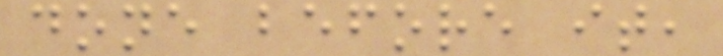done before it,
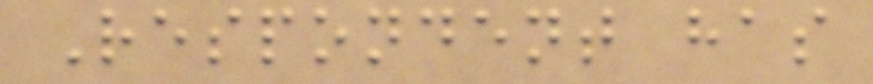Respondent has
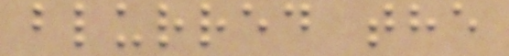blurred the
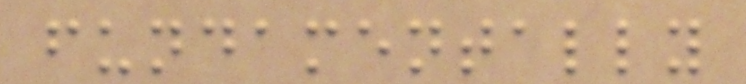fundamentally
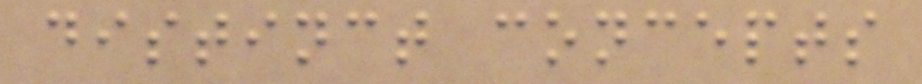distinct concepts
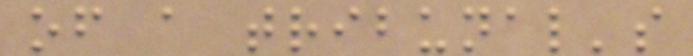of a tribunal's
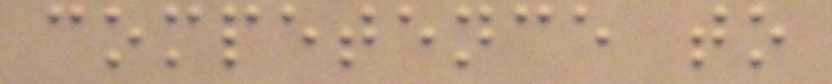competence to
